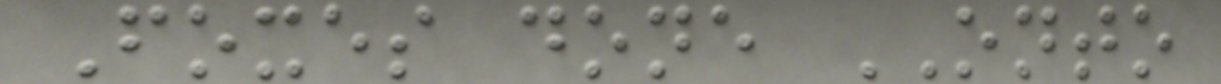Foxes done ONTO
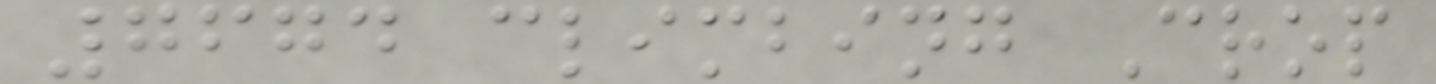7674 climbing Crop
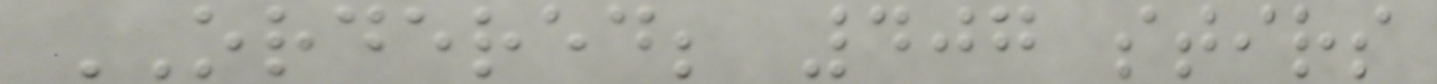ORDERED; 407 stirs
